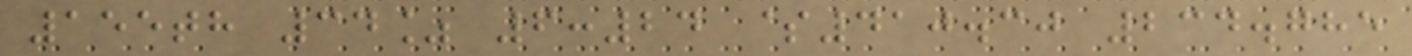155th 34% 6:24 $410.30 234.785
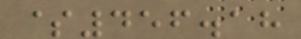$456.18
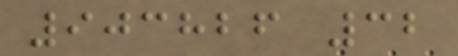903826 32
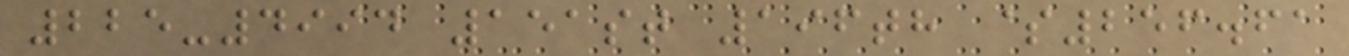225-4994 151st 196th $256.61
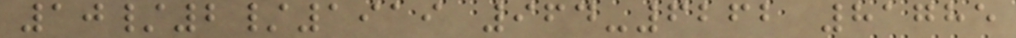10/2/1919 964-6262 81785
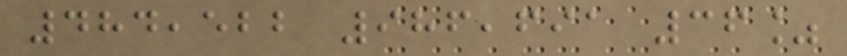484,522 986,691 36%
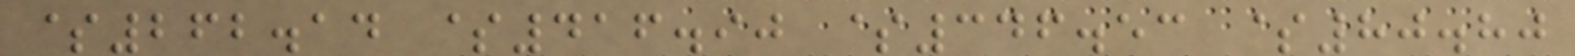$262.14 $416.90 $346.53 $80.80
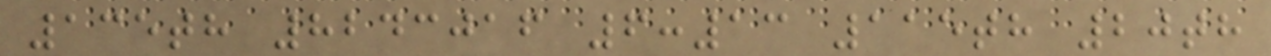135th 8243016 6:13 115th 20th
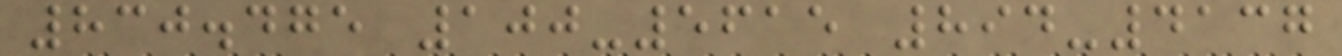830.475 100-5615 894-4137
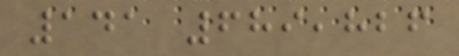141 689,826
